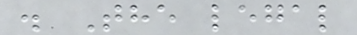. The legal
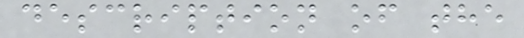description of the
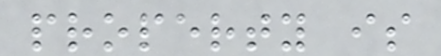property is
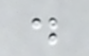.
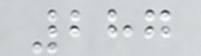287
